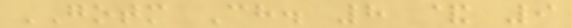GOTM Ch. 8 & 9
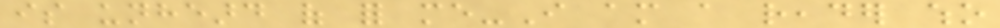is unheard of for me-I am a reader who
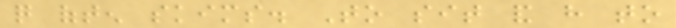quite often skims. To sit and have to
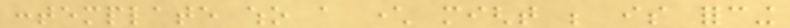contemplate who a character might be is forcing
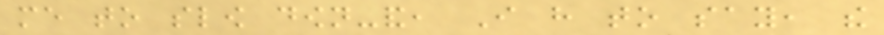me to slow down-and, I have to say, the
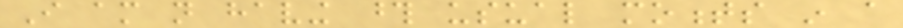I am not having those usual moments in a
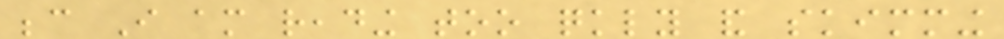because I am reading too quickly and skimming
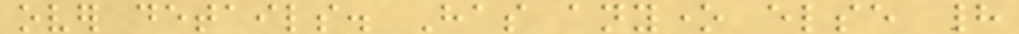over details. Has anyone else had
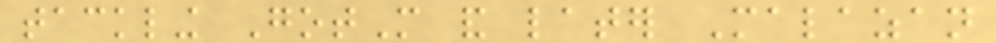tackling GotM and later Malazan
